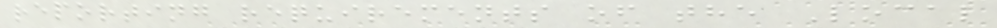reporting requirements of the Local
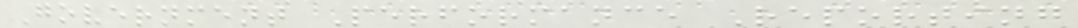Government Performance Reporting
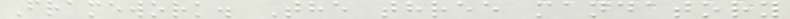Framework. The three mandatory
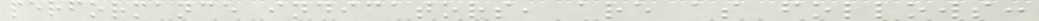performance indicators, are as follows:
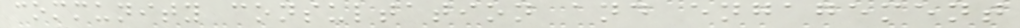community consultation and engagement
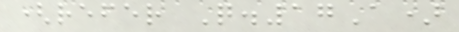(refer Q.17A)
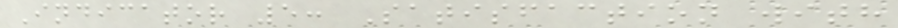Indicator 5: Satisfaction with
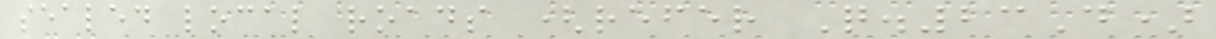sealed local roads (refer Q.23D)
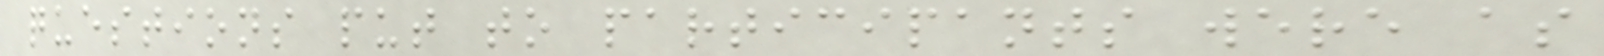questions put to participants were as
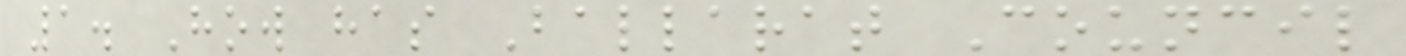1. How has Ballarat Council
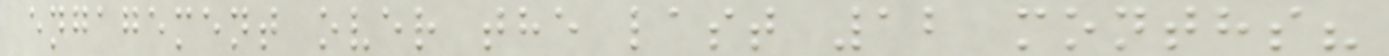engagement over the last 12 months?
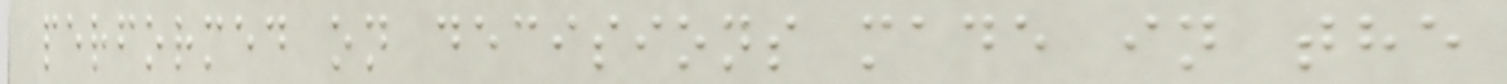performed on decisions made in the
